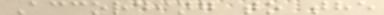According to the
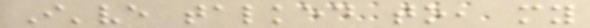I've talked to, my
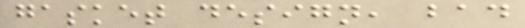gasket design, bad
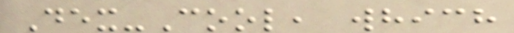Dex-Cool, which
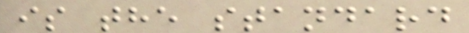is the standard
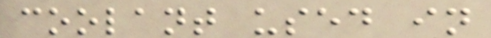coolant used in
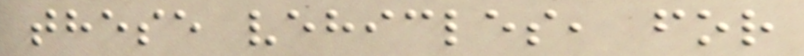these vehicles, for
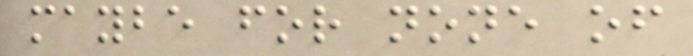maybe for none of
